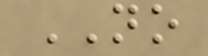NO
